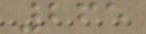265
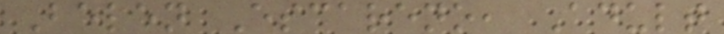Belen Escareno, Adult
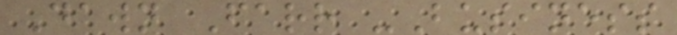Dawn Farr -Business
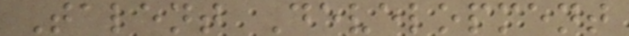Talent Development
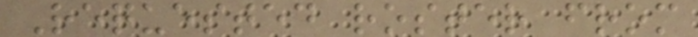Requested roster from
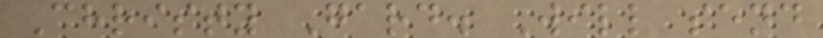Christy Gard. Will send
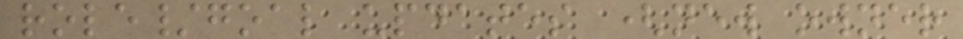role/goal updates (new owner
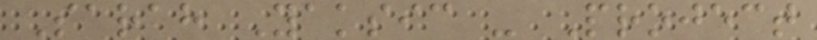Sarah Yaksic - Project
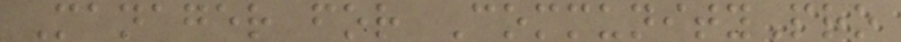Manager for CommunityPro
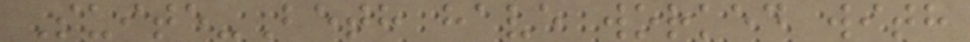Suite-Beth have worked with
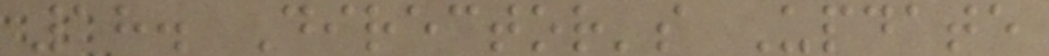18. Director's Update
